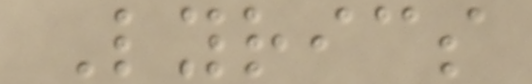Lyrics
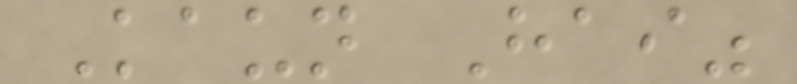Kaun Hai"
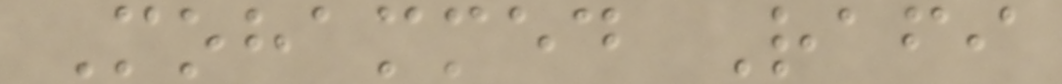Mohammed Rafi
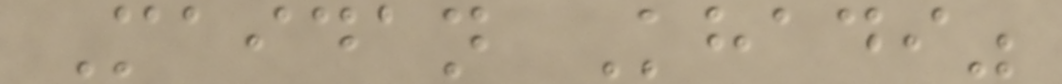Maidan Khadi"
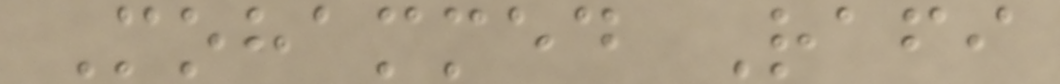Mohammed Rafi
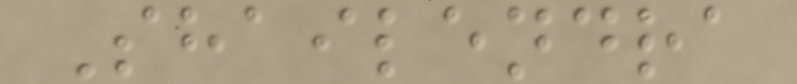Shailendra
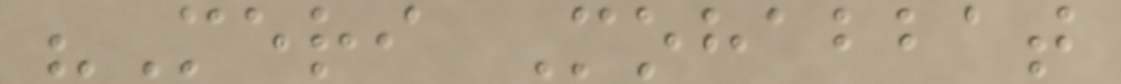"Meri Mohabbat
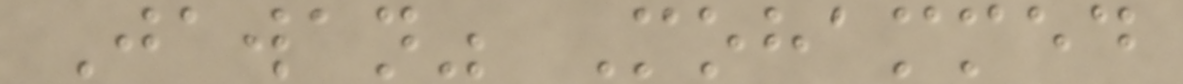Jawan" Mohammed
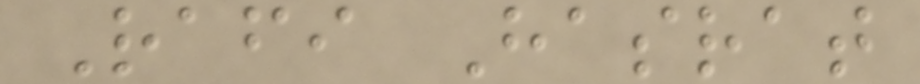Rafi Hasrat
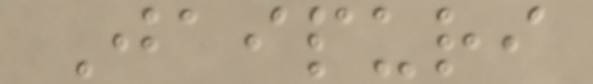Jaipuri
